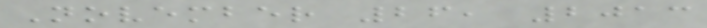November 26, 2013
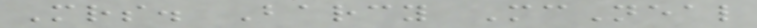Mrs. Barcy McNeal
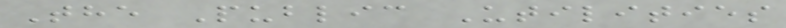The Public Utilities
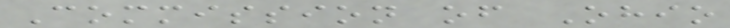Commission of Ohio
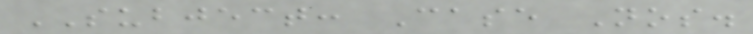SUBJECT: Case Nos.
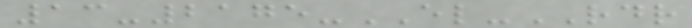13-2175-EL-RDR
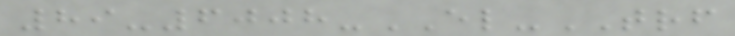89-6008-EL-TRF
